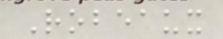Robeaux
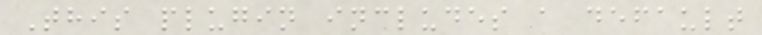This plugin includes a default
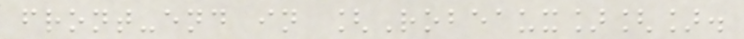front-end in [Robeaux][].
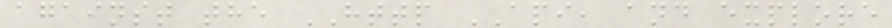against the HTTP API, and explore
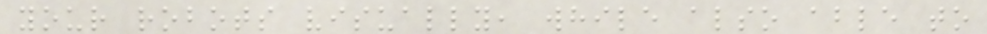your robots visually, while also able to
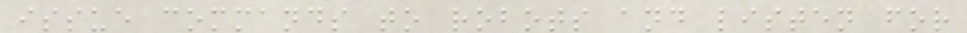issue commands to robots and listen for
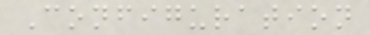Configuration
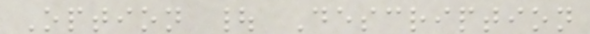Option | Description
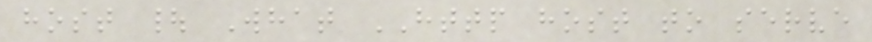host | What HTTP host to serve
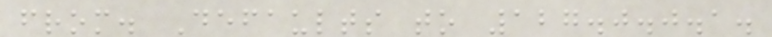from. Defaults to 127.0.0.1.
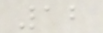12
